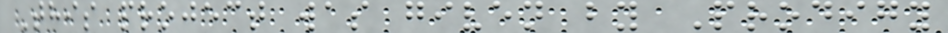This project was given by Prodigy
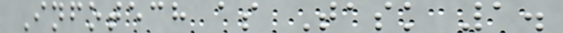Infotech as Task 1.
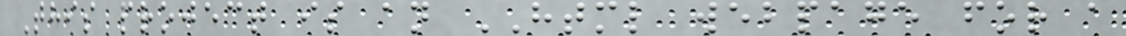This project is an HTML webpage for a
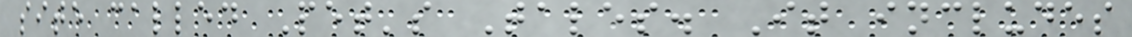site called Pet's Tales. It includes
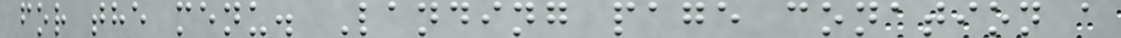for the menu. Landing page conation a
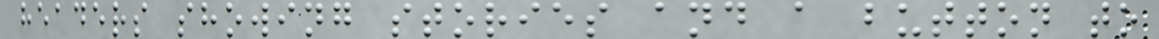headers showing stories and a button to
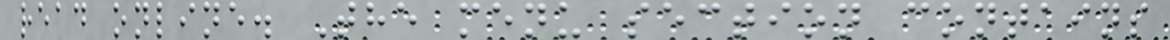read online. The menu section contains
